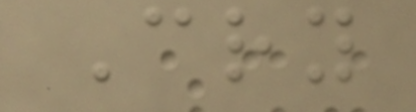Cry
